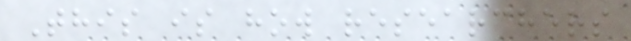This is how researchers
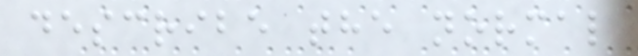describe the normal
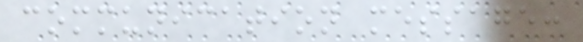communication message:
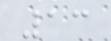13
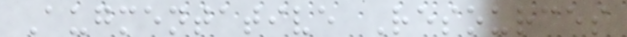Augmentative Resources
